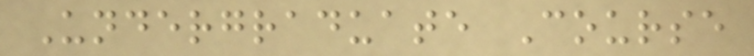Undergraduate Course
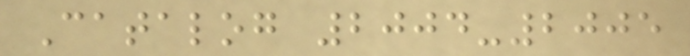Catalog 2004-2005
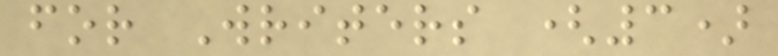for Writers (3)
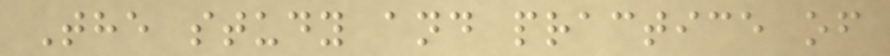The study and practice of
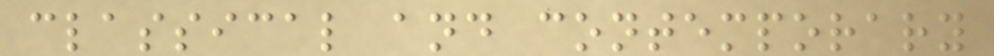classical and contemporary
